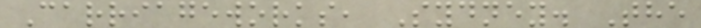Carriageworks, Sydney. The
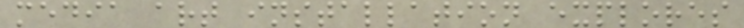media art installation explores
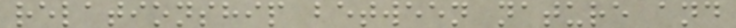relationship between nature and
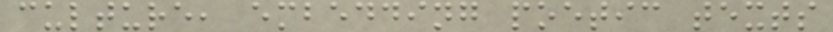culture, embedding poetic texts
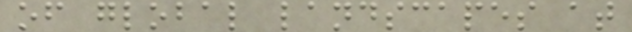of global landscapes at
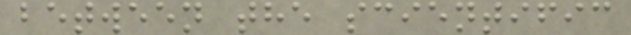between the scientific
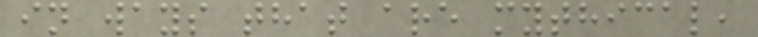in ways that are mythical,
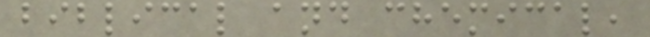biblical and chemical,
